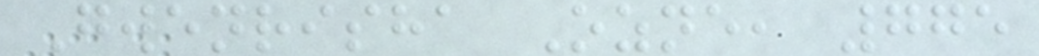Gwenrisha Ozne, 775
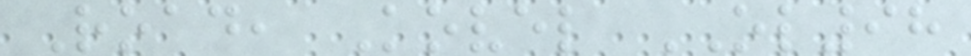Road, Kovel OL98
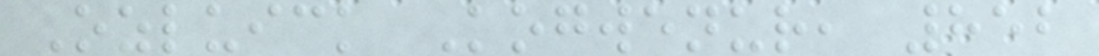Ozluick Kogwenur, 852
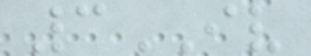3IV
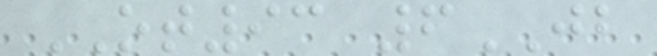OT93 6JB
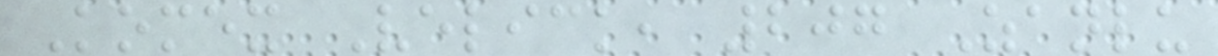Komex Velick, 207 Zanlu
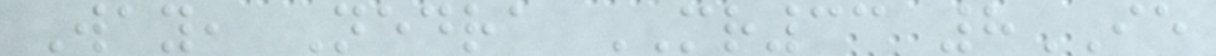Way, Nedra MR33 8IE
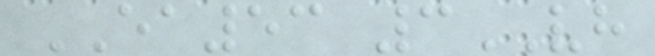EA53 3VH
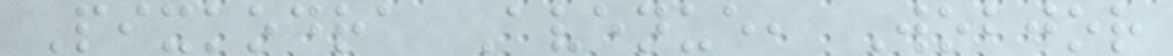Pixkodra Avenue, Wobjor
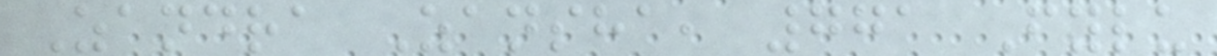Zandra Zansha, 771 Fylu
